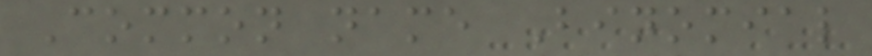Common name Binomial
